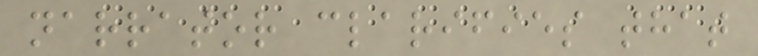narrator clarifies that
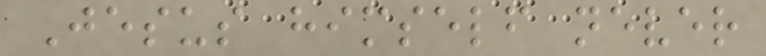Jesus himself never
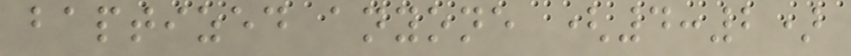baptized anyone (4:2)
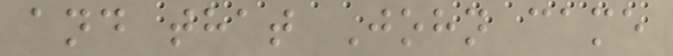and that John came
